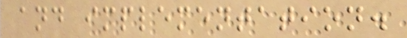and implementation.
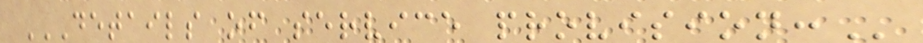DETAILS OF SERVICE PROVISION:
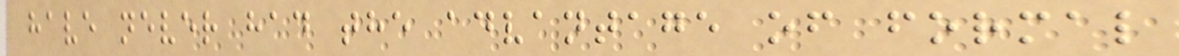have never had the advantage of formal
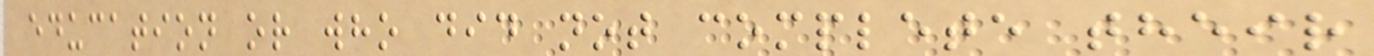education or who did not complete their
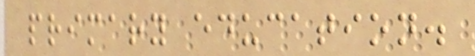primary education.
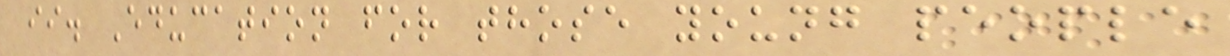ii. Education for those young people
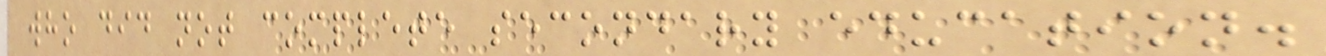who did not complete secondary education.
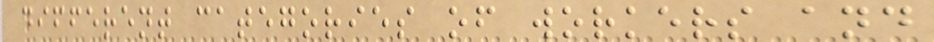different categories of workers and
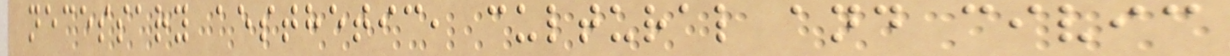necessary aesthetic, cultural and civic
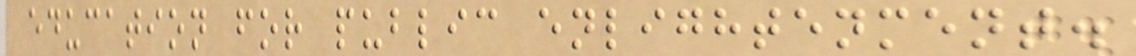education for public enlightenment.
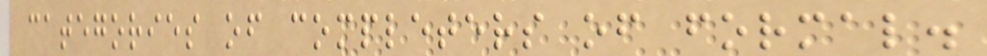categories of completers of formal.
